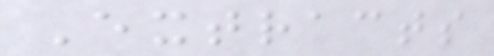Extracts
